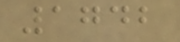1742
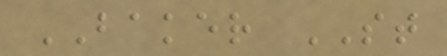BAKER ST
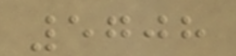5708
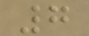7
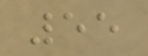55
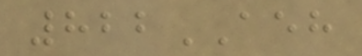822AEH
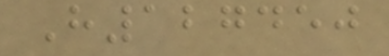H127450
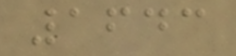1643
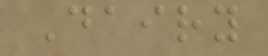Dairy
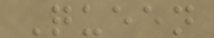Queen
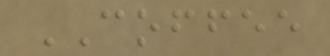COFFEE
